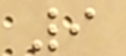9
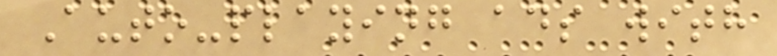Auto-playing ads with
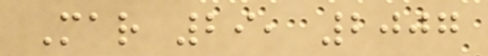Mar 29, 2007
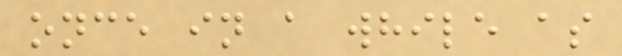once in a while as
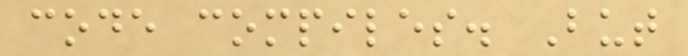code compiles. But
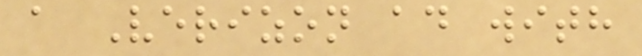a Verizon ad with
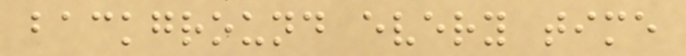background every time
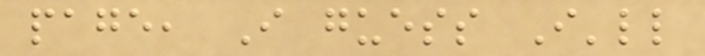page, I guess I'll
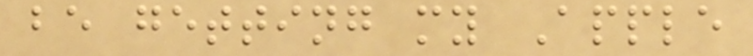be getting my Apple
